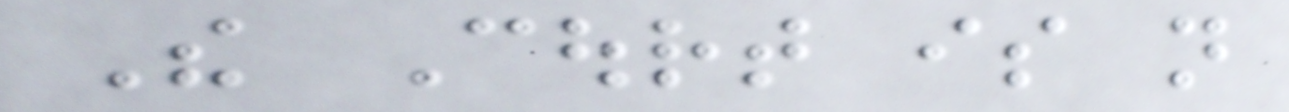The Court is not
